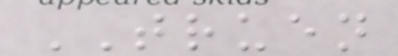TRUEN
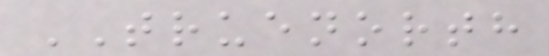TRUENORTH
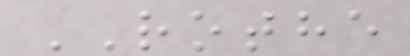ROTHE
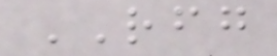RFG
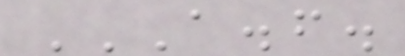A.F.
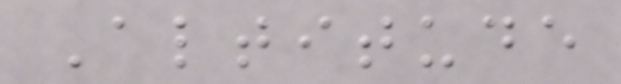Altitude
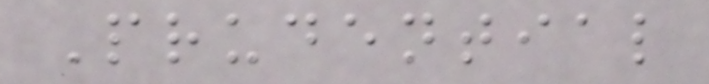Prudential
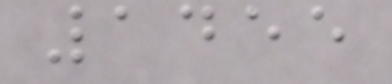1455
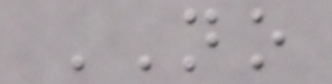NO
